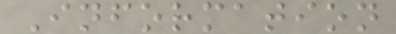Information
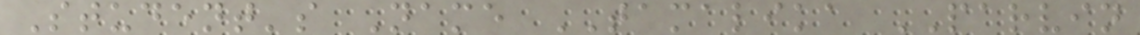Student's Name TAMALIKA PARVIN
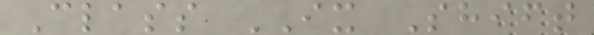Class IX Shift
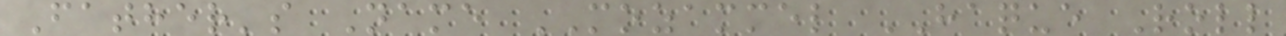Father's Name MOZAMMEL HAQUE Roll
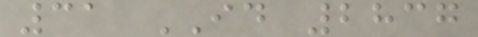31 ID 2837
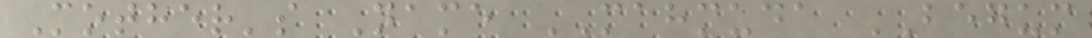Mother's Name MAHMUDA BEGUM
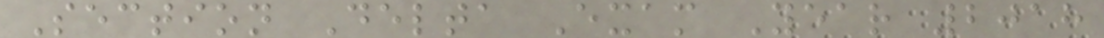Section Delta Exam Year 2018
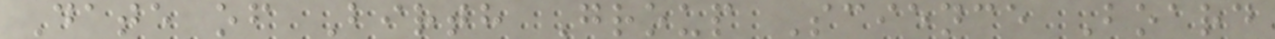Date of Birth Group Science Board
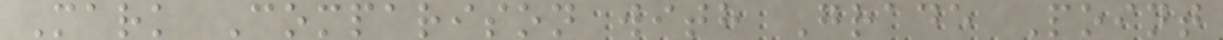Mark Comparison with Grade Point
